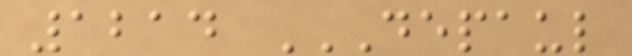1214 DEPAUL
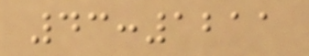43:1211
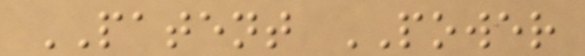PATENT POWER
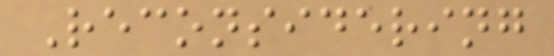Reconsidering
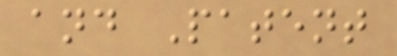and Patent
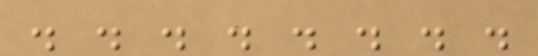. . . . . . . .
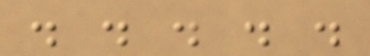. . . . .
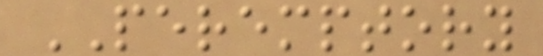PEREMPTORY
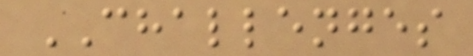CHALLENGES
